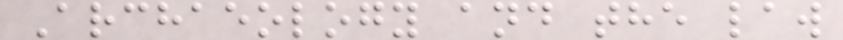Archaeology and the law
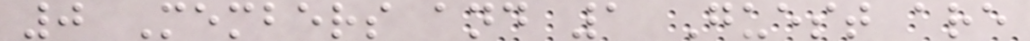0 Members and 1 Guest are
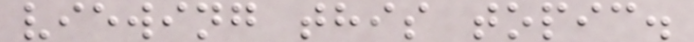viewing this topic.
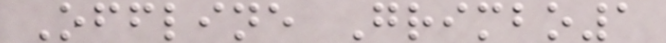Offline Grimbo1
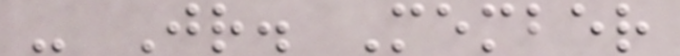- Jr. Member
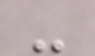-
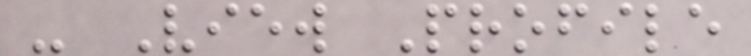- View Profile
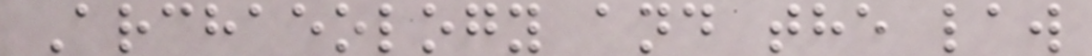Archaeology and the law
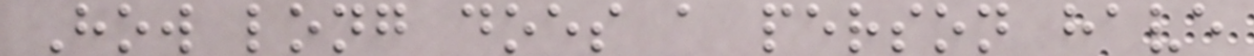How long does a person have
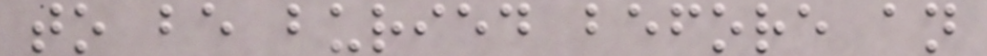to be buried before an
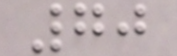70
